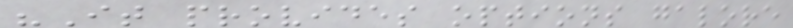"It provides options galore
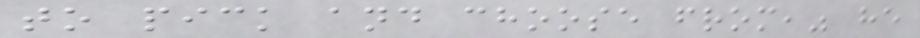to pick and choose from," he
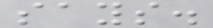says.
